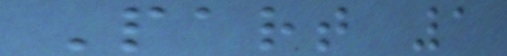Part 1
